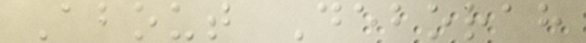About Deborah
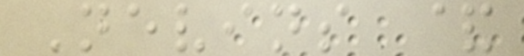Nevins &
